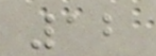12
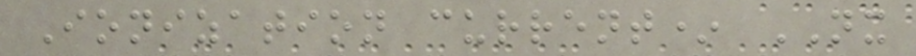Ionization current* NX
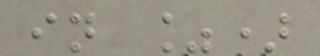in %)
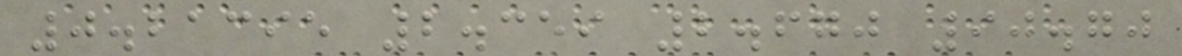0.21395 2.359 2.670 90.70
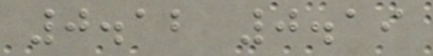0.12 0.19
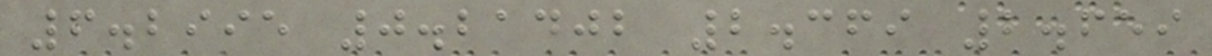6.2995 0.21402 2.369 2.659
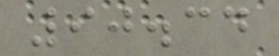90.34
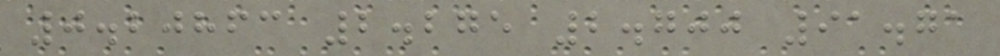0.20863 2.275 2.700 91.71
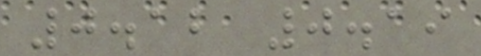0.12 0.19
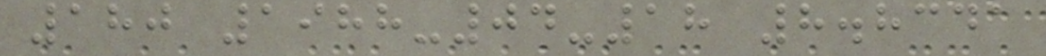180 1988-04-18 8.8341
